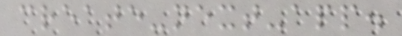create-next-app.
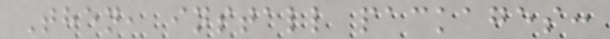Then, install packages:
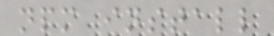npm install
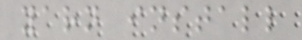yarn install
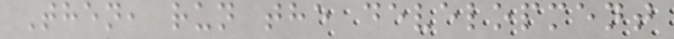Then, run the development
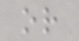or
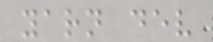yarn dev
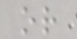or
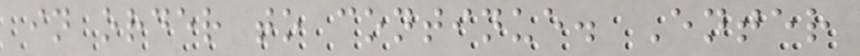in order to continue. Enter
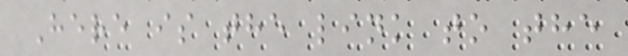Here is the link to the
